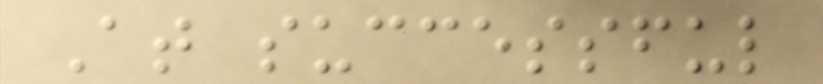At successful
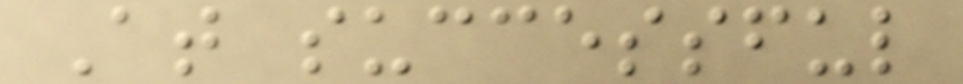At successful
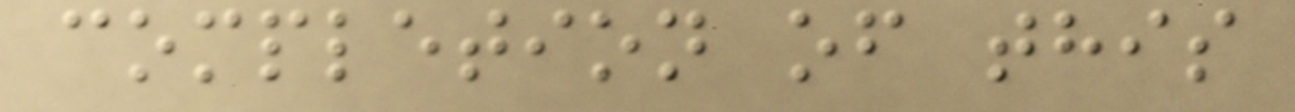completion of this
